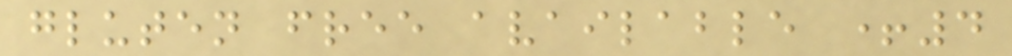gluten free available +4
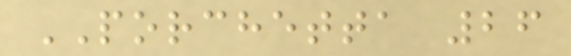PORCHETTA 26
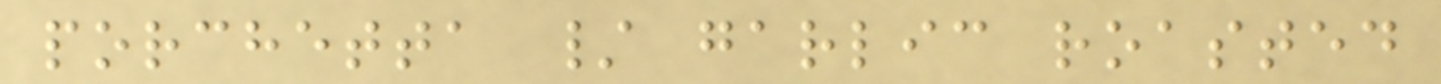porchetta / garlic roasted
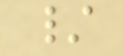/
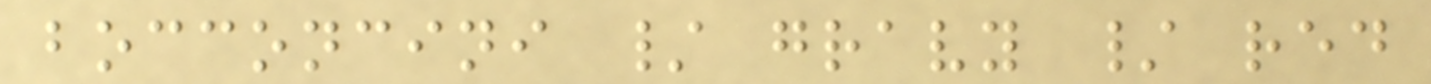bocconcini / gravy / red
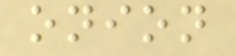onion
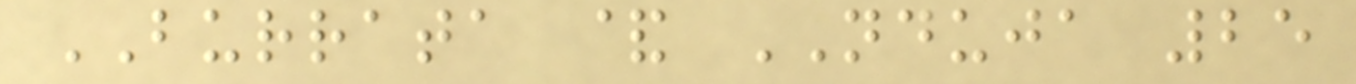BURRATA & NDUJA 25
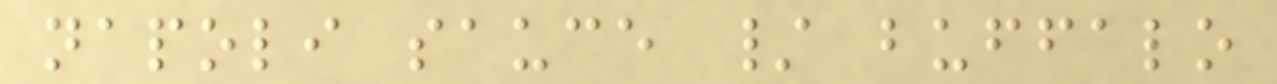napoli sauce / buffalo
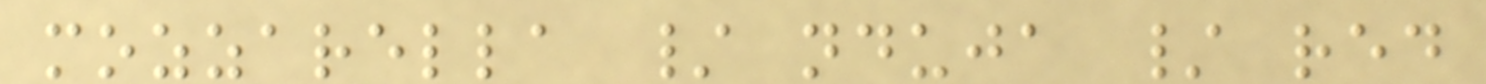mozzarella / nduja / red
